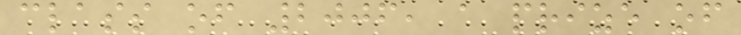class of 2006, a prize of
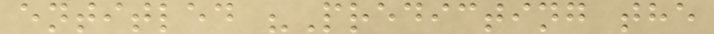entitled "Predicting the
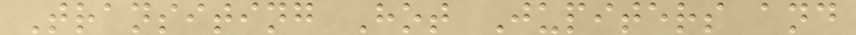Transiting Hot Jupiters and
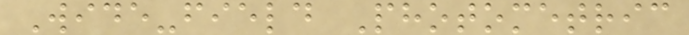Wide-field Photometric
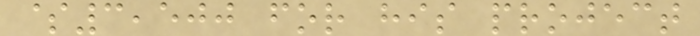$3,500 for his project
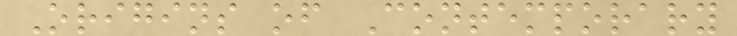Origins of Contemporary
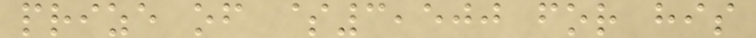prize of $3,500 for his
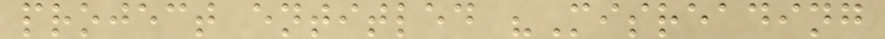project entitled "Misreading
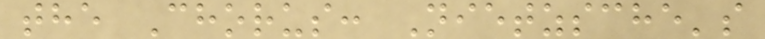the Chorus: Nietzsche's
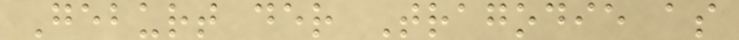Geburt der Tragodie as
